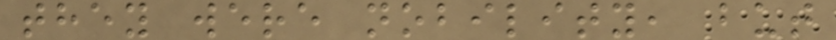they were nobility, but
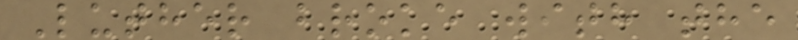Luther broke with the
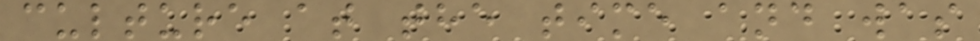culture at the time and was
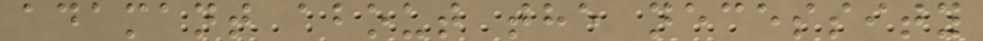adamant about the necessity
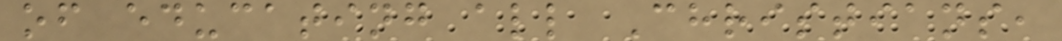of educating all Christians,
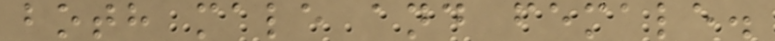both male and female.
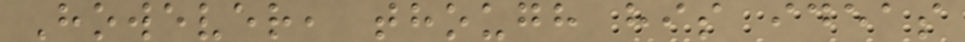However, though his ideas
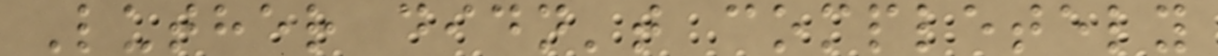Luther didn't completely
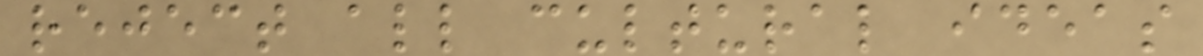reject all cultural ideas
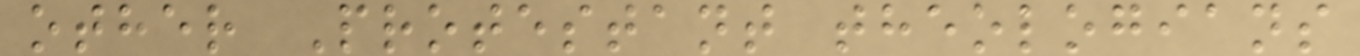other Protestant theologians
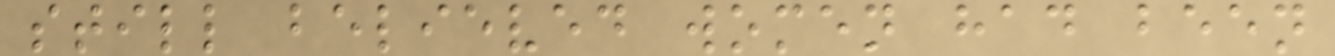still believed women had been
